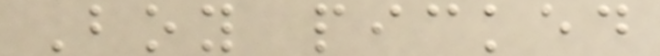Boy picked
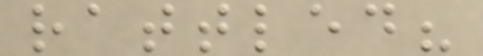rattled?
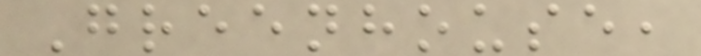Greenhouse,
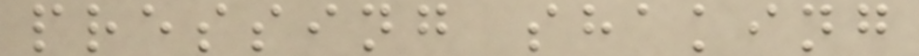pressing shaking
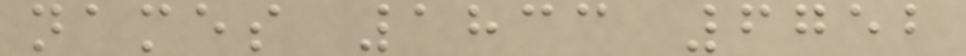names 1833 6752
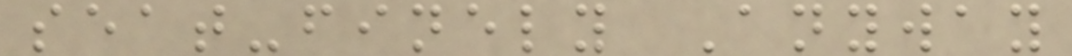seat-finely Anyway
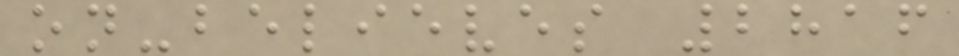on-believes 2816
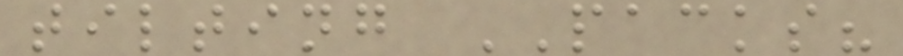tilting PACKS?
